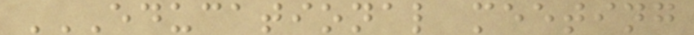EDUCATIONAL MEETING
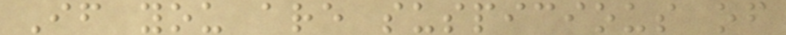If you are suspicious of
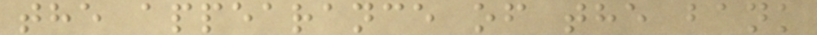the appearance of the bank
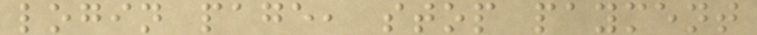login page, stop payment
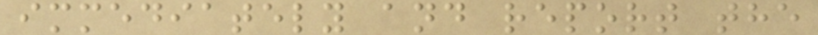immediately and report the
